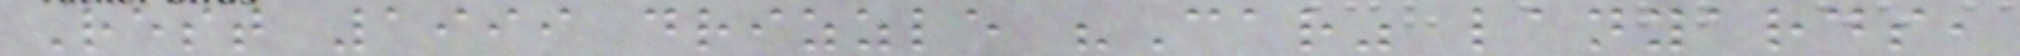Rest 1999 drizzle "Car" lanyards,
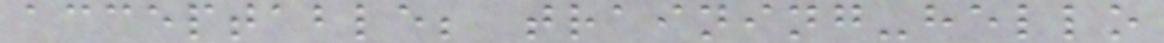acceptable; training-hello
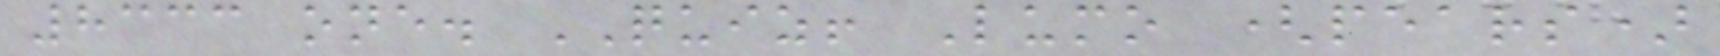8333 one. QUIZ! Lumo (pears)
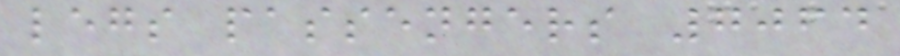legs passengers 7064
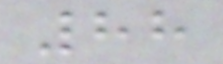88
